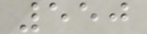550
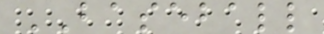BASEBALL
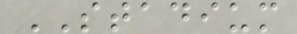STADIUM
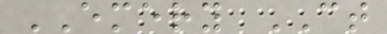EMERY CT
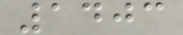1403
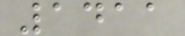1411
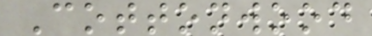Cottonwood
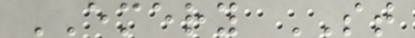EMERY ST
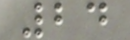24
